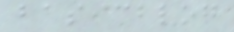basicblog
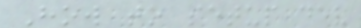How to setup dev
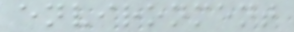environment
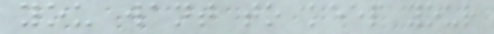you want to keep your
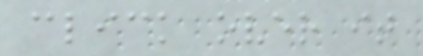click over it
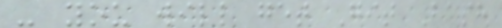- you will get Git Bash
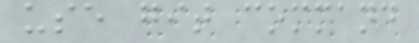use git command
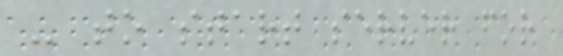- to start server for
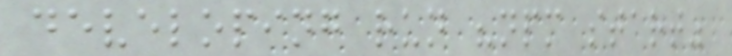developing run "npm start"
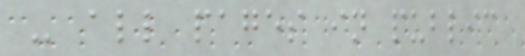- all pages in public
